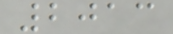2013
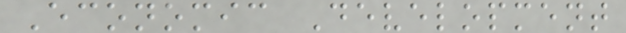Economic Development
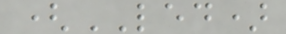(LED)
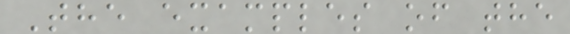The examples of the
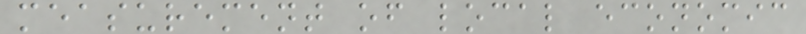measurement of local economic
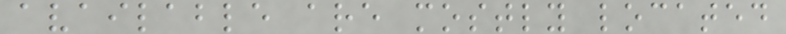available are mostly located
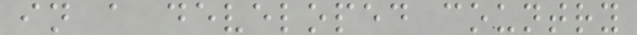in a developed country
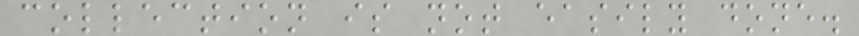collection is not easily done.
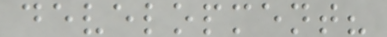development?
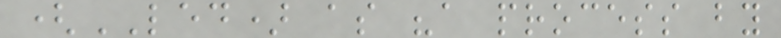(LED) as "a process by
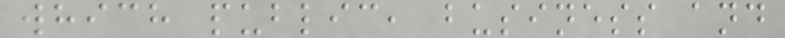which public, business and
